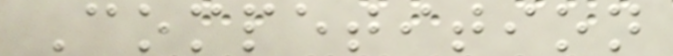Competition
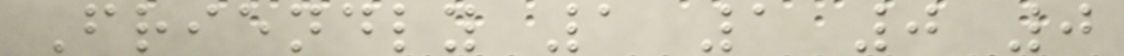Friendly 1 1 0 0
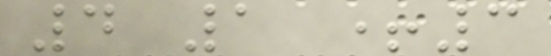4 1 +3
